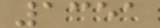1351
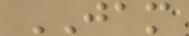JAM
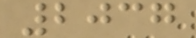2037
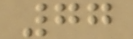77
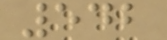542
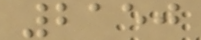2150
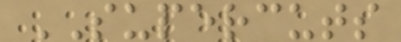SUPERCUTS
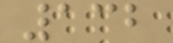132
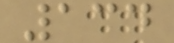134
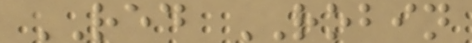RED ROBIN
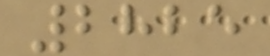2825
